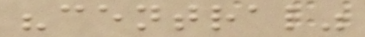"central"
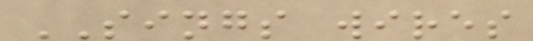SINGS wires
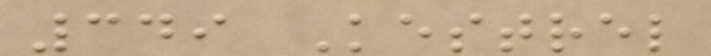349 Kestrel
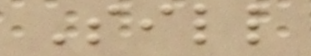Sill
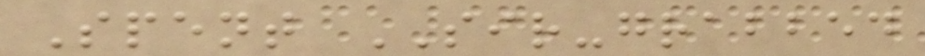Spent SIR-grabbed
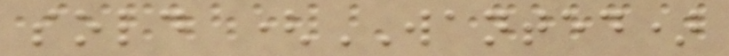sold (WANTED)
